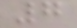7
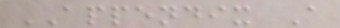APPENDIX A
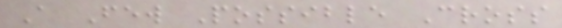A Few Possible Cross
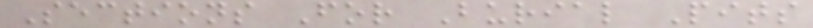Sections For Burial Pits
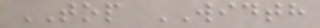TOP WIDTH
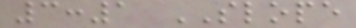3:1 SLOPE
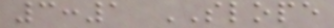3:1 SLOPE
